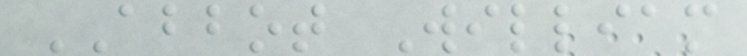ABBOT William
